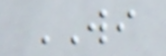WI
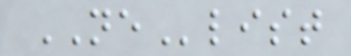NElist
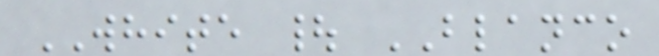WHITE | BLANCO
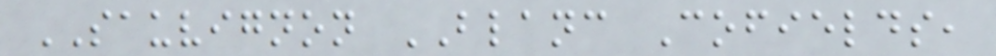SAUVIGNON BLANC Cofields,
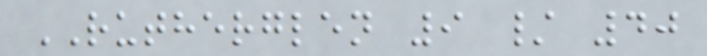RUTHERGLEN 9 / 40
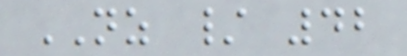NZ / 42
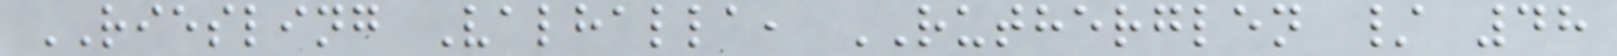RIESLING Valhalla, RUTHERGLEN / 48
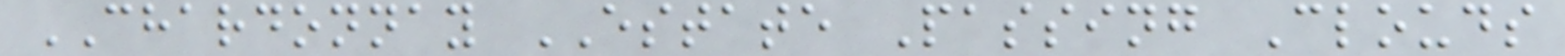CHARDONNAY ESTATE Passing Clouds
